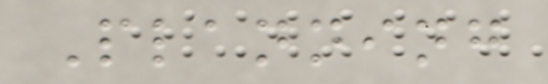Planning
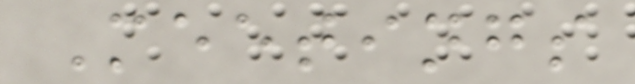Meetings
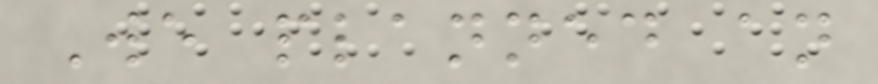We planned an
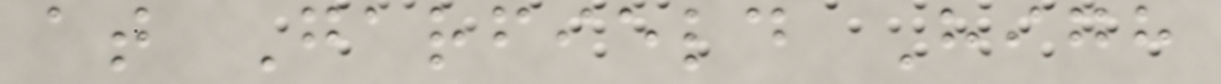at Garfield High
